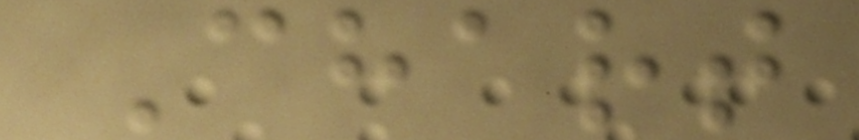Chart
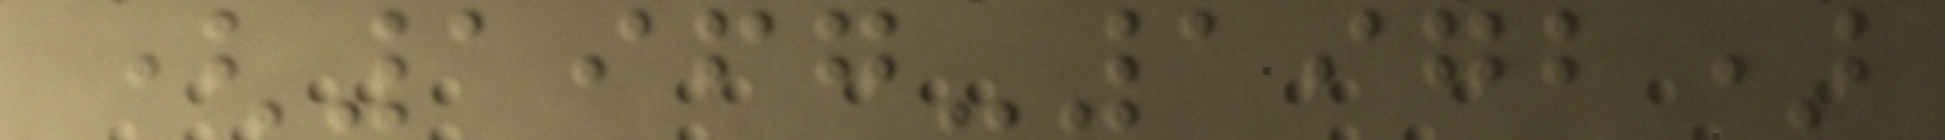(1967-1972)
